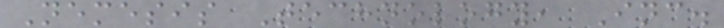Nemesis Technology, Inc.
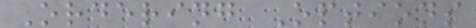Ordering Options
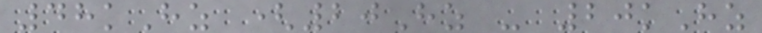48kHz (20Hz - 20kHz
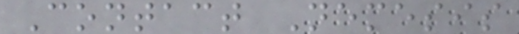Contact Nemesis
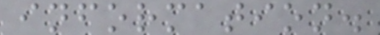information.
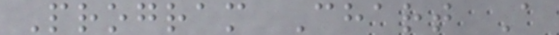Program Chart A
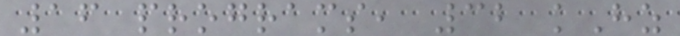16 programs, 32 kHz
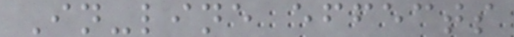In-line effects
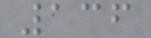136
